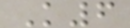K6
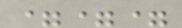===
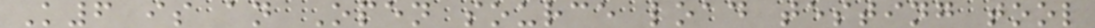K6 is an Open source load testing tool
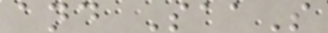and SaaS
